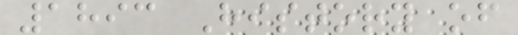1893 History of
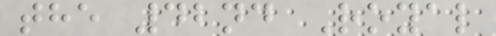the 42nd Royal
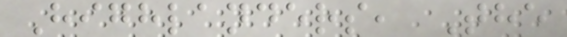Highlanders, The
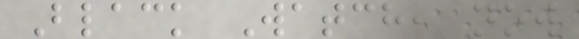Black Watch, now
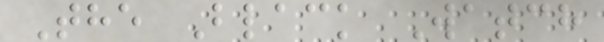The Black Watch
